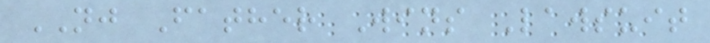NJ Father Wins Lawsuit
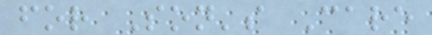for Son's Care
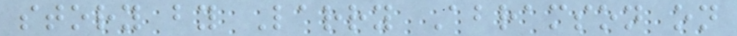story by Larry Abramson on
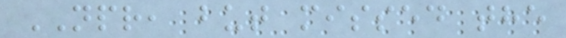NPR, but missed the
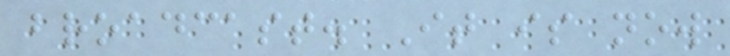broadcast. It is now
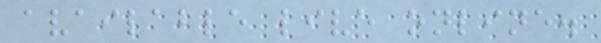available live online.
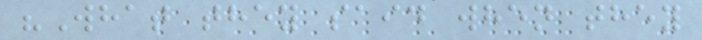"What they said when they
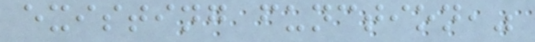existing function,"
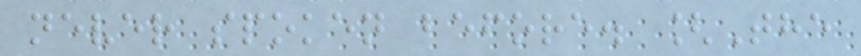never spoken before. [The
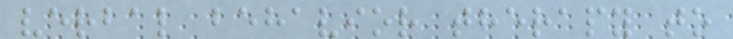verbal behavior therapy to
